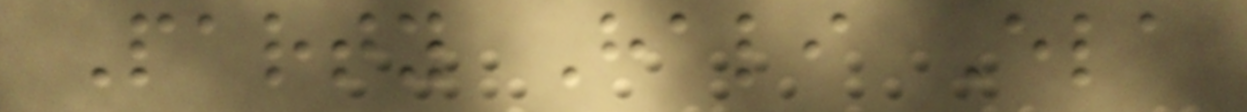Party Hali Ela
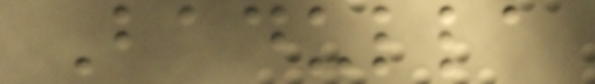Badulla
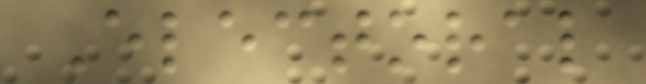Electoral
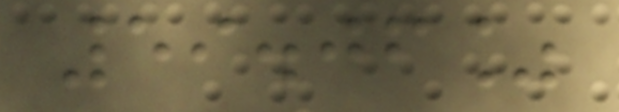59.06%
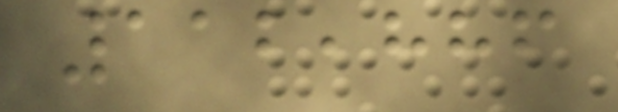112,886
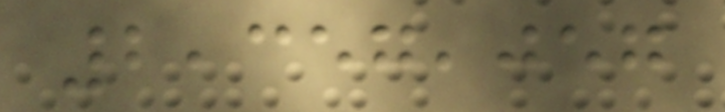2,357,057
